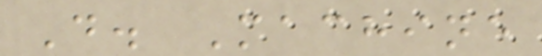D. Machine
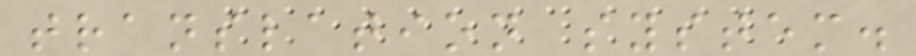translation system.
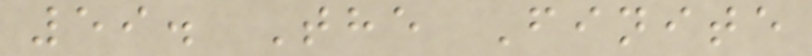59. The Finite
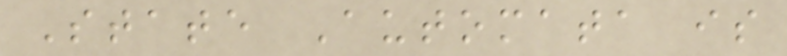State Automata is
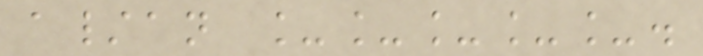a/an _____.
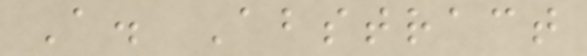A. Abstract
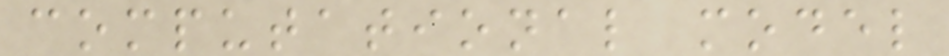computational model
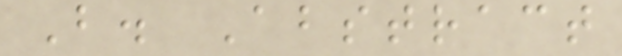B. Abstract
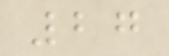27
